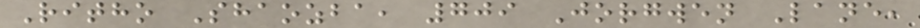Ritho Shaozba, 709 Jorgwen Lane,
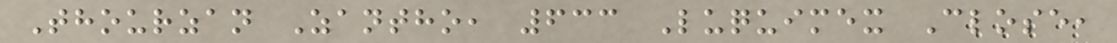Thourzan Zantho, 633 Luquimex Close,
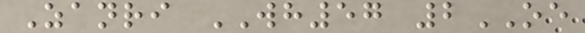Zanri WH57 2OE
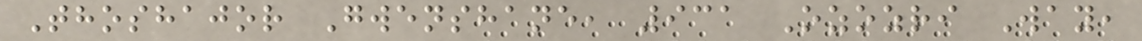Thoshajor Gwenshane, 931 Ozozri Way,
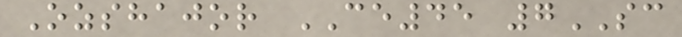Ozshajor CE45 7SC
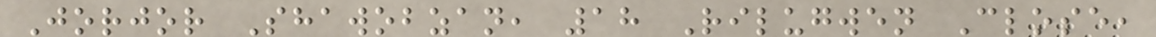Jorjor Shawobzan, 18 Rilugwen Close,
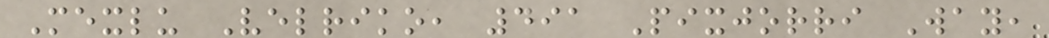Mexlu Velriko, 491 Pixjorri Way,
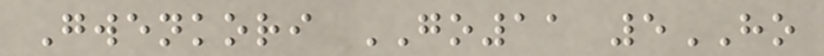Gwenkori GO11 5HO
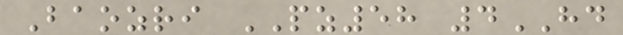Baozri PZ58 4HD
